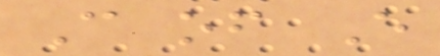C of E
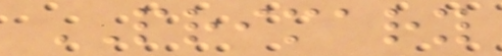PRIMARY
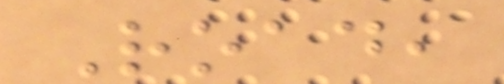Road,
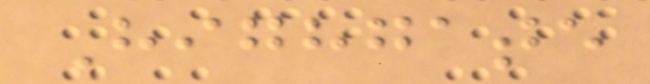Highgate
